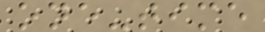one-time
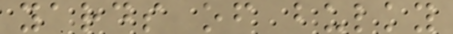yards of bulky
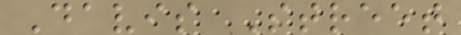Davis Street
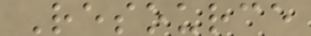Resource
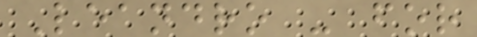Leandro - for
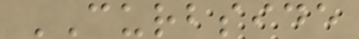CURBSIDE
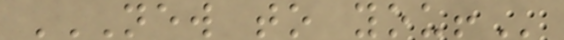NEW TO YOU!
